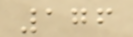176
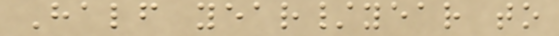Half year/year to
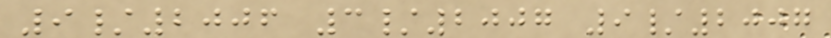9/2006 3/2007 9/2007
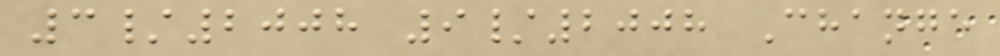3/2008 9/2008 Change
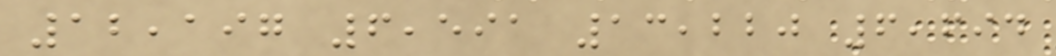12,197 6,591 13,220 6,694
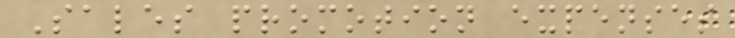Sales promotion expenses
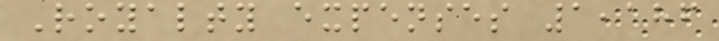Royalty expenses 1,186
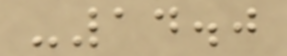-14.0
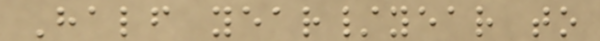Half year/year to
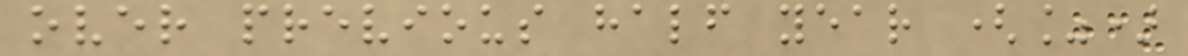over previous half year (%)
